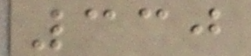330
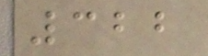322
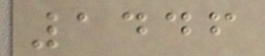1446
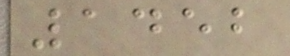1452
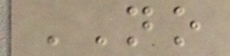NO
